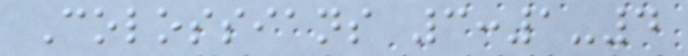Colossians 3:1-4
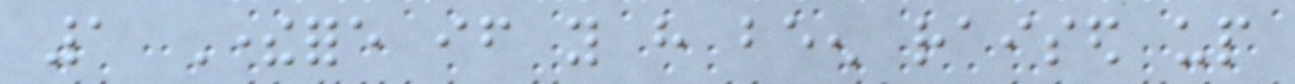1 Therefore if you have been raised up
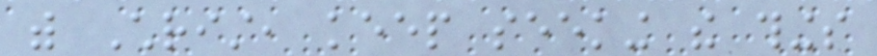with Christ, keep seeking the things
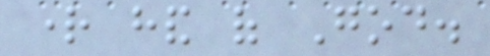right hand of God.
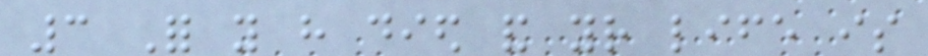3 For you have died and your life is
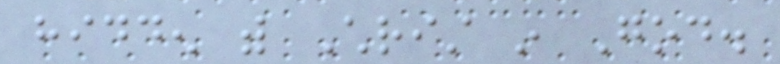hidden with Christ in God.
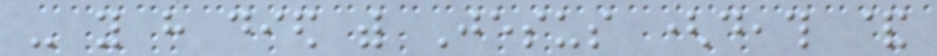- you have died with Jesus (death &
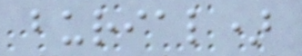burial)
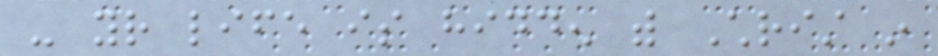- your life is hidden with Christ in
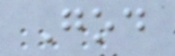God
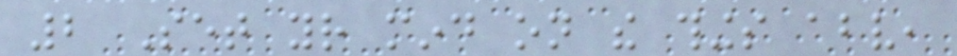2 Set your mind on the things above,
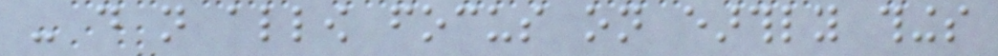- do not allow focus on earthly things
